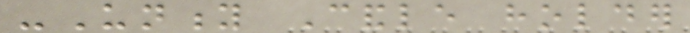-Unity Candle holder
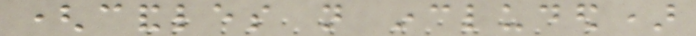(candles not included)
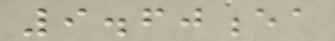9.60ea
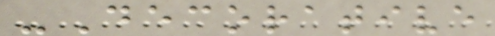-Decorative
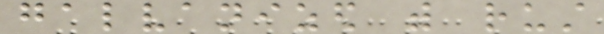galvanized with rust
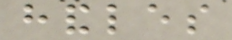handles
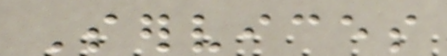Services
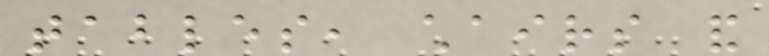tables, chairs and
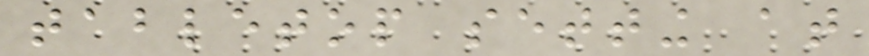tabletop setting at
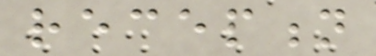reception
